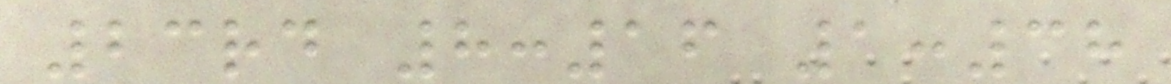23rd 8:16 1:38
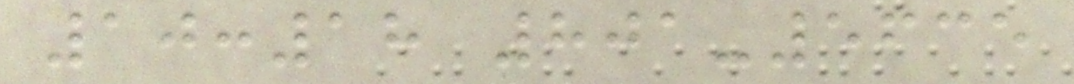10:18 801-5635
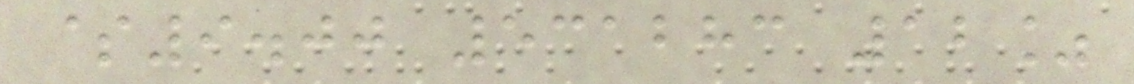$9.00 531283 12%
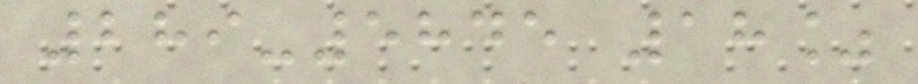289-5845 18%
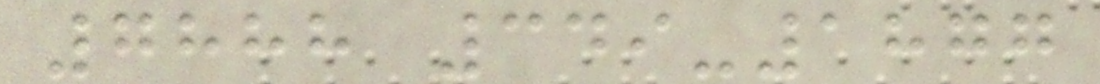7888 349-1877
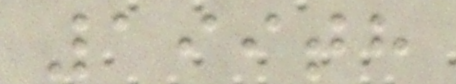199th
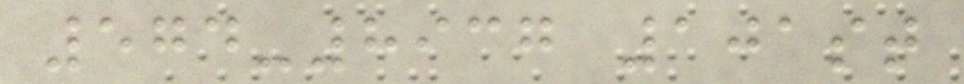574-8937 101st
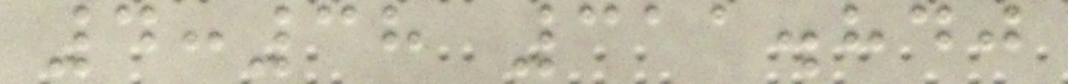4:38 311.840
